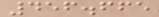456.665
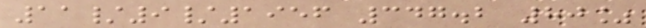11/9/1956 347.2 80%
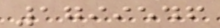1799546
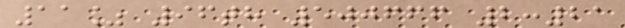11% 96th 500666 2:21
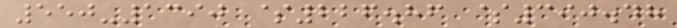550-1390 $226.86 $390.48
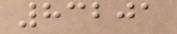83201
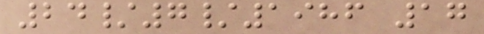24/7/1986 17
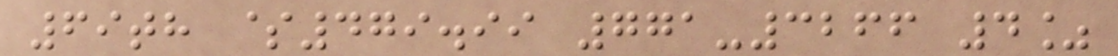69th $479.99 771-3266 4%
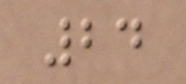24
